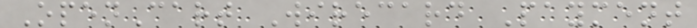OpenCart Wirecard Payment
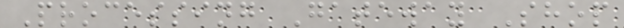Processing Gateway Shop
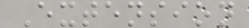Extension
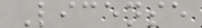License
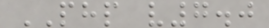PHP v7.0
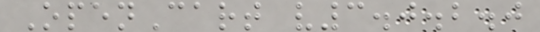OpenCart v3.0.2.0
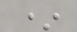*
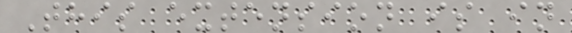This extension is in
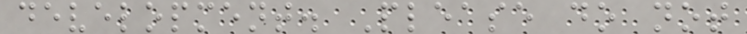development. Please do not
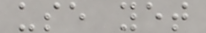use yet
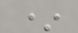*
